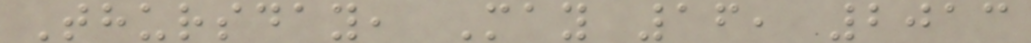Thursday, May 16, 2013
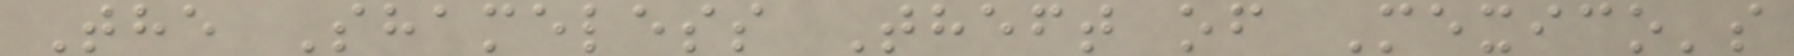The Shameless Theft of Mexico's
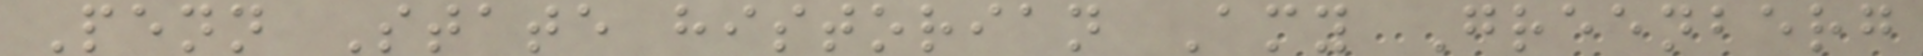Penn State historian Amy Greenberg
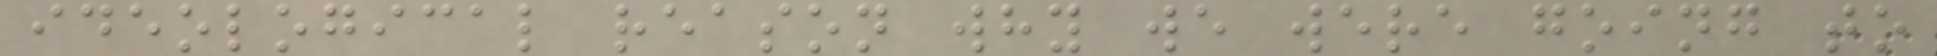ideological reason why we were going to
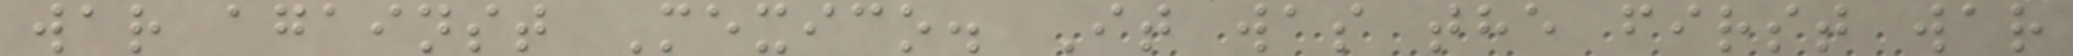war against Mexico. It was the first war
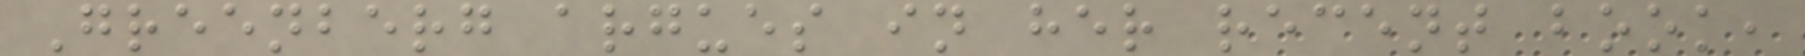Greenberg argues in her recent book,
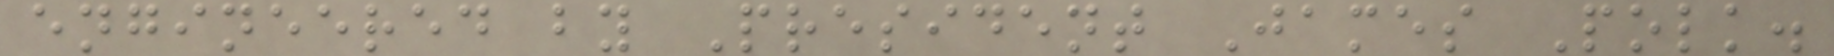engineered by President James Polk.
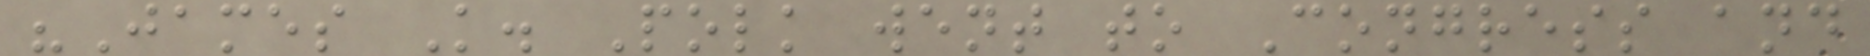"James K. Polk went to Congress and
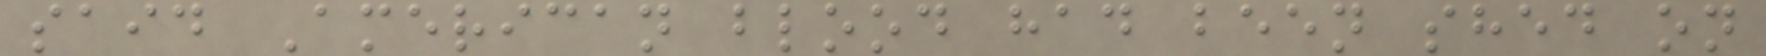said American blood had been shed on
